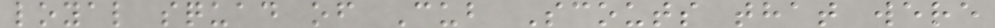loyal squad of Cub Scouts that were
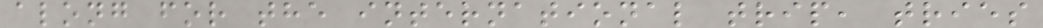along for the international trip, tries
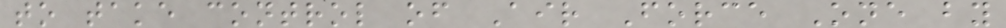to take control of Air Force One by
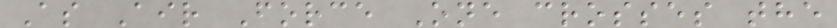As Air Force One crosses the
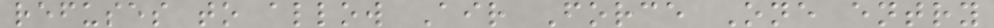refuses to allow Air Force One entry
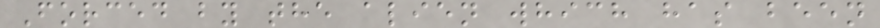Forced by the alien which has been
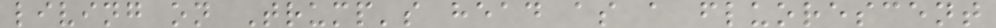living on Trump's head as a fluorescent
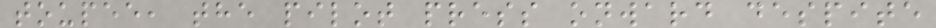toupee, the pilot press onward despite
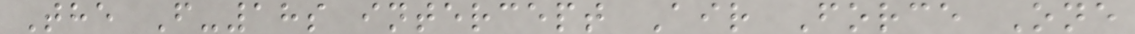The F-18s intercept Air Force One
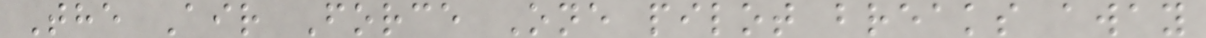The Air Force One pilot breaks away
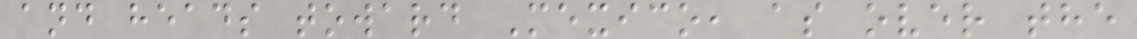and heads toward Mexico, as over the
